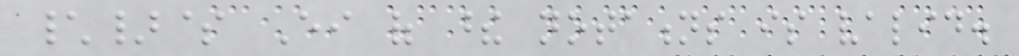\}$ Either of these notations is valid.
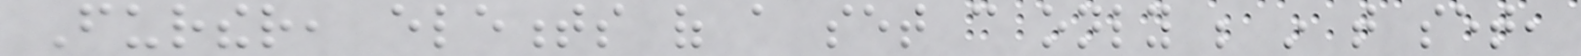Further, elements of a set can only be in that set,
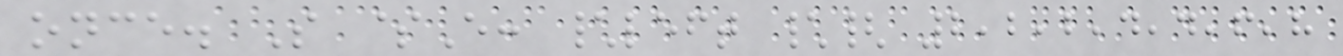once. So $E: \left \{ 2,2,2,4,4,6,8
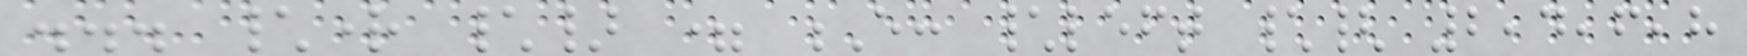... \right \} = E: \left \{ 2,4,6,8
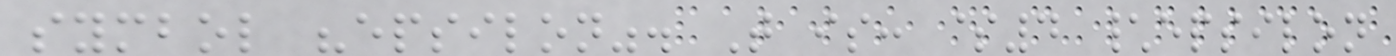symbol "epsilon". That is: $4 \epsilon
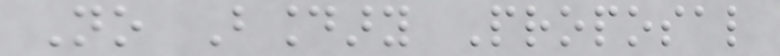No Boundary Proposal
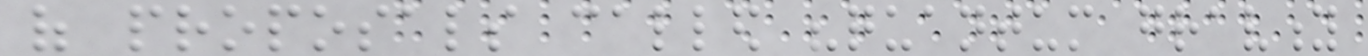of proposals called "quantum gravity
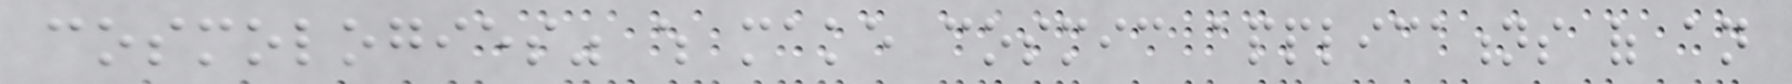cosmologies" which make cosmic applications of an
